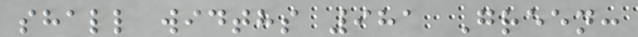shall widths 981 Green:
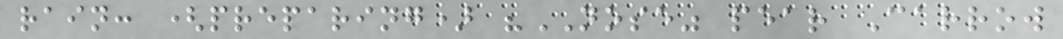rain: (preparing) "NOSE" pear Carrow
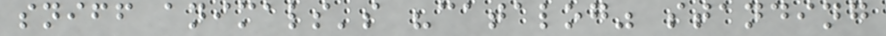sniff animals's "catalog" standing
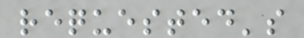requested's
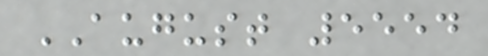AUGUST 5554
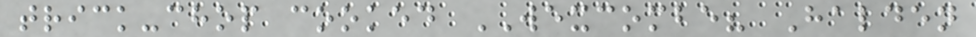trick-chop cooked WEXCOMBE? Halden
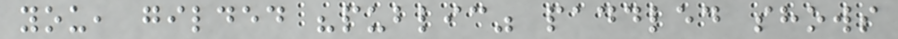you, gilded "public" paddled shows
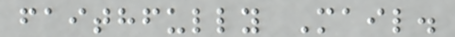faithfully Mail.
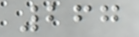267
